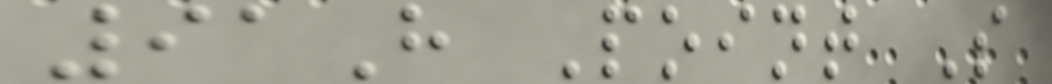91H Point S
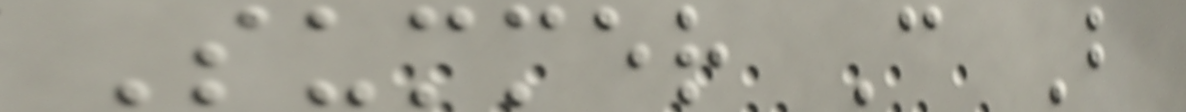Summer C B
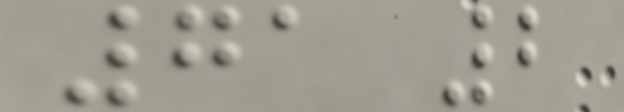71 2
